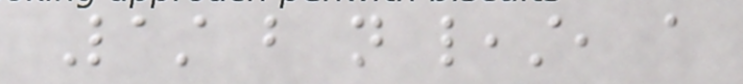Last but not least, a
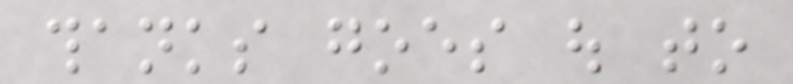thanks goes out to
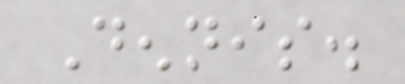Dennis.
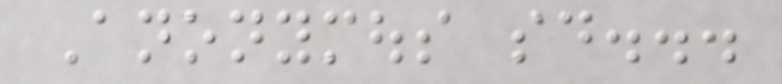Anonymous said...
